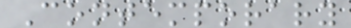Contemporary
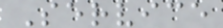Service
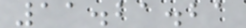11.21.21
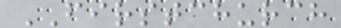FIRSTCHURCH
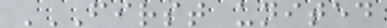FIRST UNITED
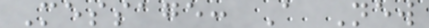Message: A New
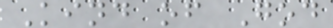Kind of God
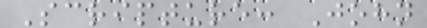Scripture: John
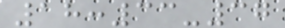18:33-37
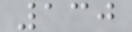130
